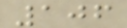106
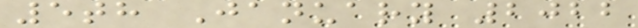5th January 2022
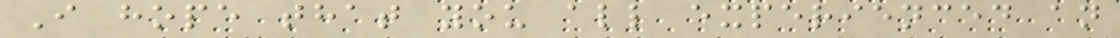I hope that you all experienced an
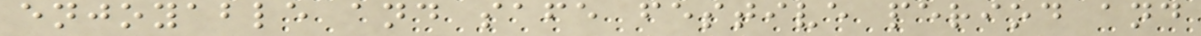enjoyable and safe festive period and
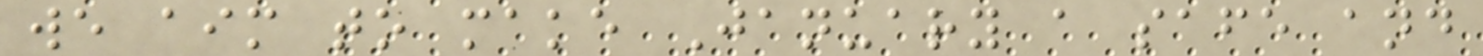we aim to make January a safe and
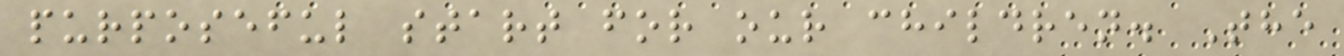purposeful start for our children. The
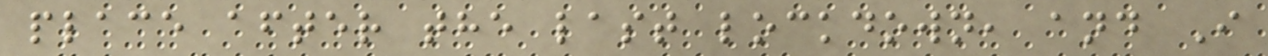place after the last lockdown, and I
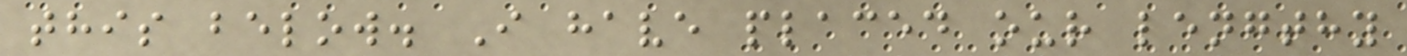this below. I have placed our lengthy
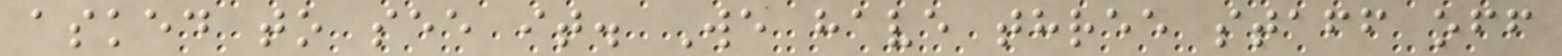asked to see it. We have three staff off
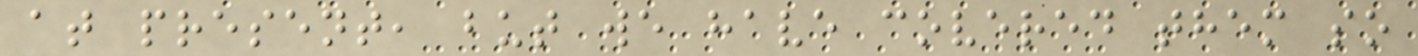at present, but we have covered them so
